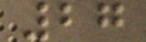27
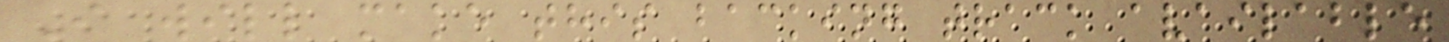I will make this backing track available
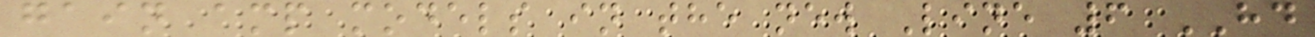gain amp models in the new Line 6 HD
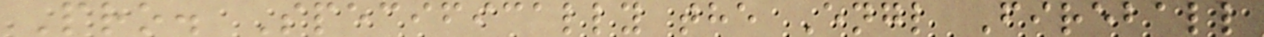Pro. Specifically the Engl Fireball
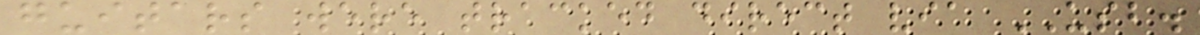guitars were tracked direct via USB.
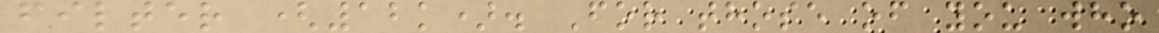filter (12k). For those of you who
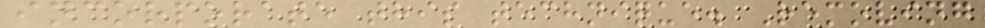incorporate this technique. Removing
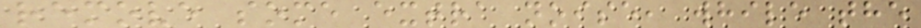remove some extra noise, while the
